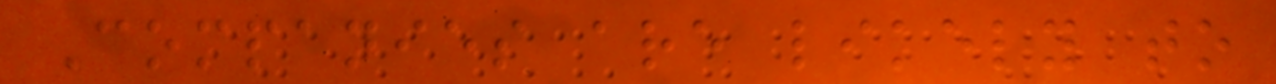Companies are likely to
